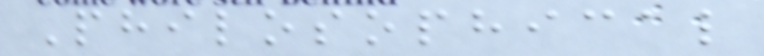Philosophical
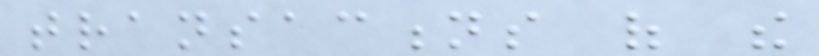transactions of the
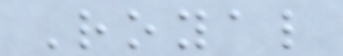Royal
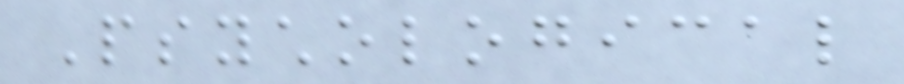Psychological
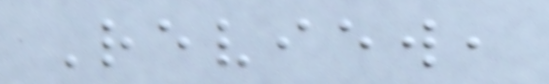Review,
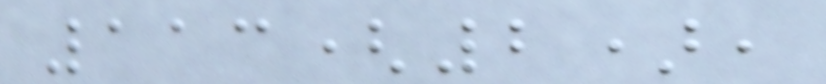113(2),
